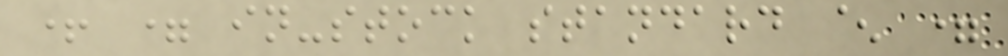+ = in-stock standard ^ =
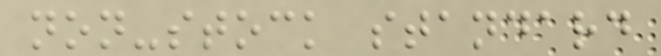non-stock standard
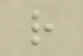r
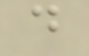d
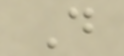D
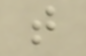t
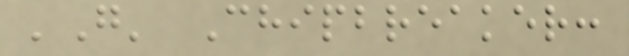'G' Chipbreaker:
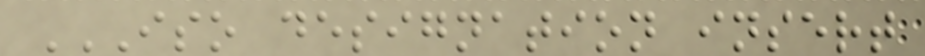ISO DESIGNATION INSERT
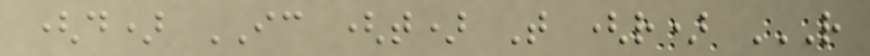(d) IC (t) T (r) R
